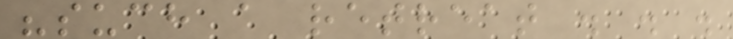"such a retreat . . .
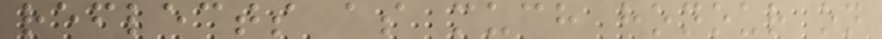reflects as much honour on
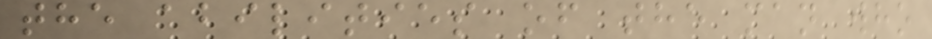the abilities of the man who
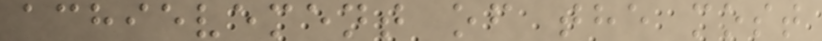achievement of the most
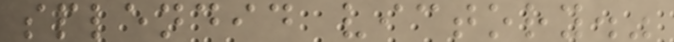splendid victory."
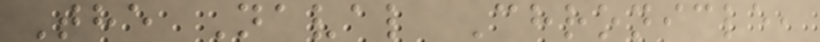The Naval Chronicle,
